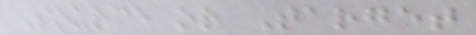Source or Target
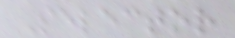Selector
